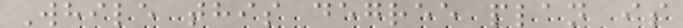While this degree plan is
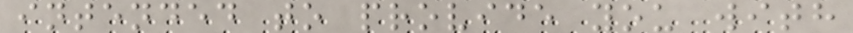intended to provide you with
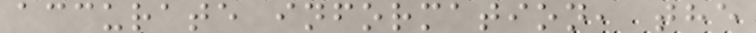accurate information, the
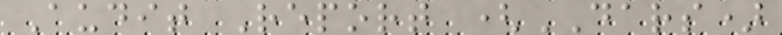Audit Report (DARS)
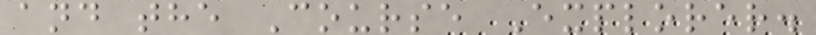and the Course Explorer.
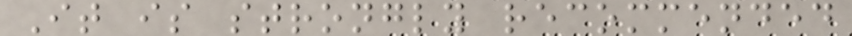It is strongly recommended
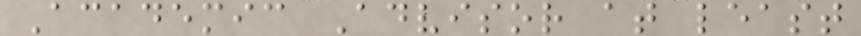Academic Advisor at least
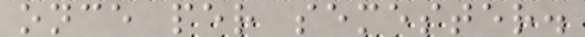once per semester.
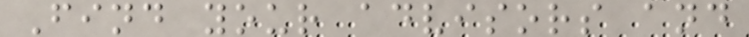Find your advisors and
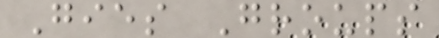Gies Groups
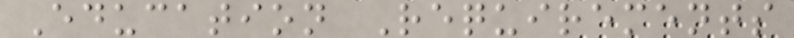Education Requirements
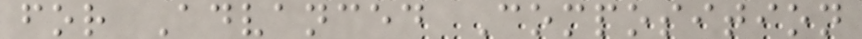for Advanced Composition
